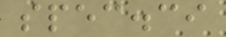spec.ci
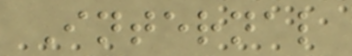Internal
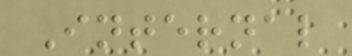Internal
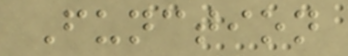Function
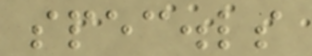spec.ls
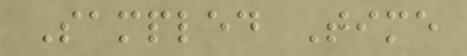Sampled Time
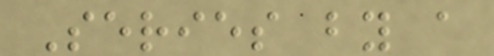Series by a
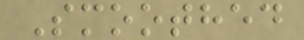Smoothed
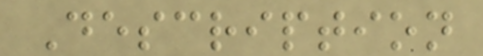Description
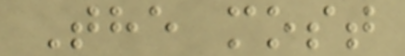The most
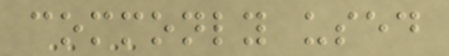commonly used
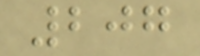207
